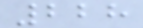228
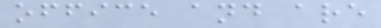office and are
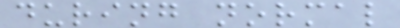during normal
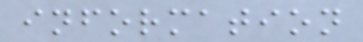information
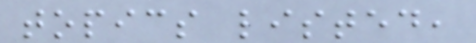topics listed,
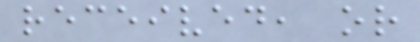received, or
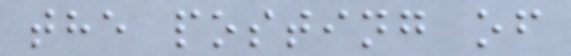the posting of
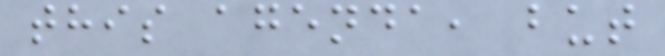this agenda, but
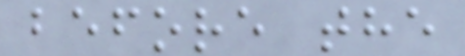before the
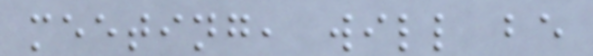meeting, will be
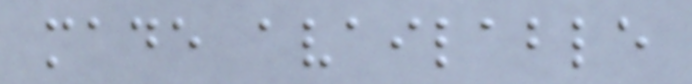made available
